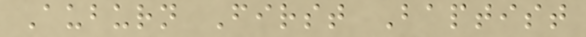Auburn First Baptist
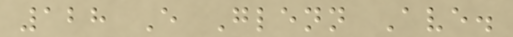128 E Glenn Ave.
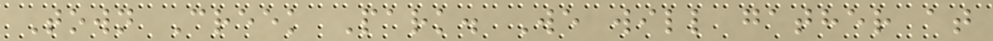Town Creek Park. We will gather at
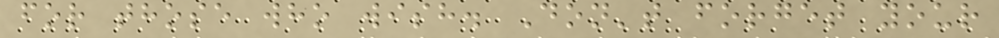for those who wish. Don't forget your
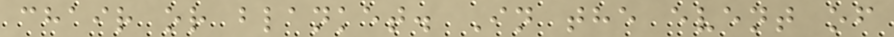chair or blanket. In the event of
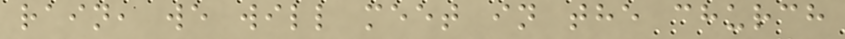rain, we will meet in the church
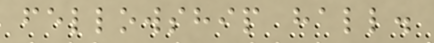fellowship hall.
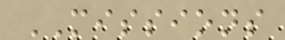MISSIONS
